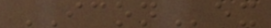ICONex
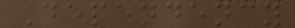Dependency
